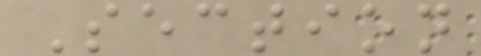Section
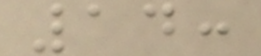14:
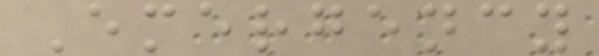Emergency
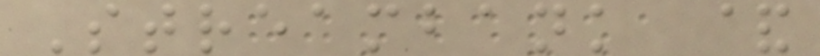Streambank &
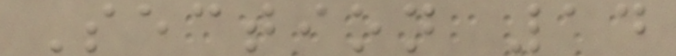Section 14
